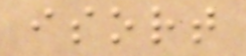isort
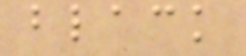black
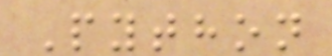Python
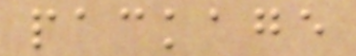package
